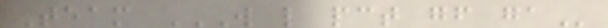Team W L PCT GF GA
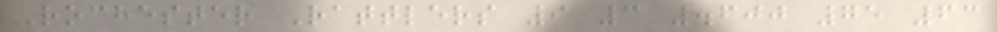Rochester Rattlers 9 3 .600 75 63
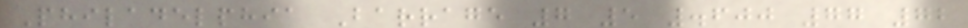Philadelphia Barrage 7 5 .600 77 72
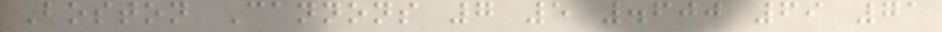Boston Cannons 7 5 .600 69 71
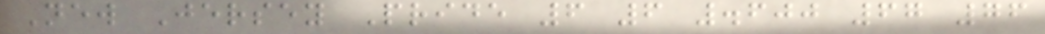New Jersey Pride 6 6 .600 67 76
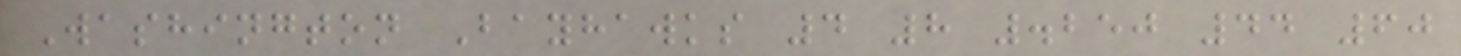Washington Bayhawks 4 8 .250 44 60
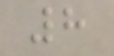8
